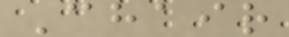Chair
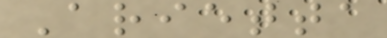Arietta
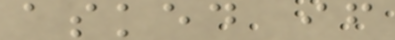asked if
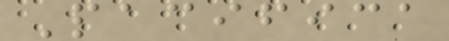Pacifica
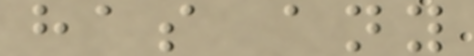has any
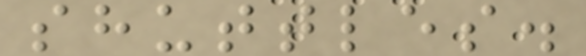shuttles.
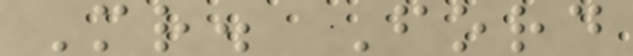Mr. Ford
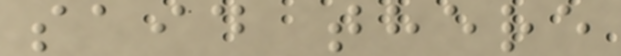said there
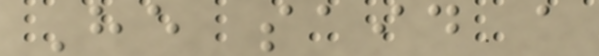He said a
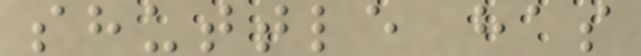shuttle has
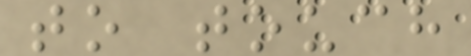to touch
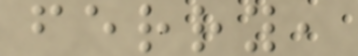ferry,
